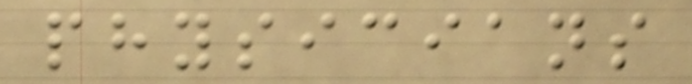physicians
